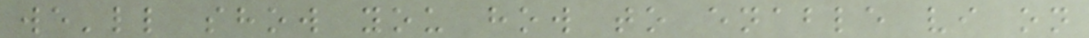we'll show you how to enable vi on
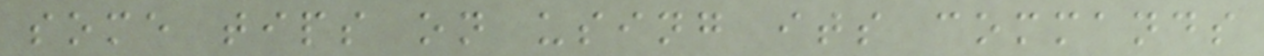some tips on using its commands
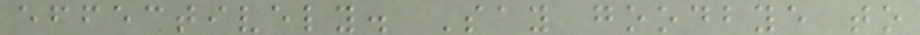effectively. Say goodbye to
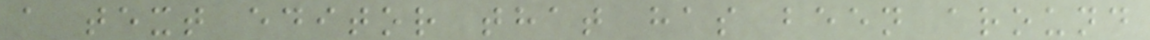a text editor that has been around
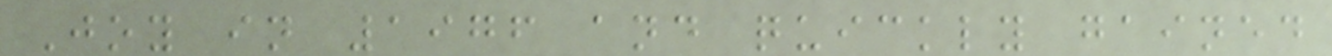Joy in 1976 and quickly gained
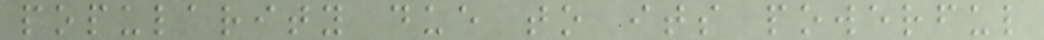popularity due to its powerful
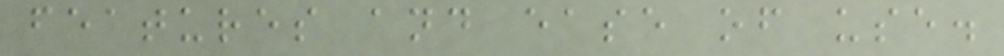features and ease of use.
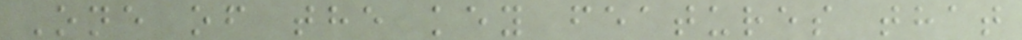One of the key features that
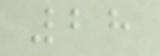28
